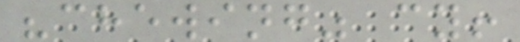"chewing" cy!
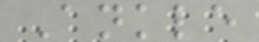Ankle
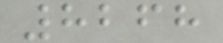8268
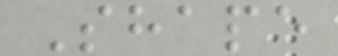Shape
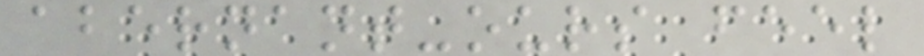abernant-ours feel
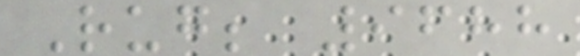Rug; 9688
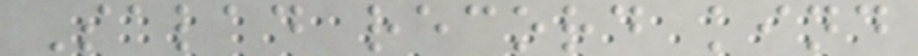Salad record kind
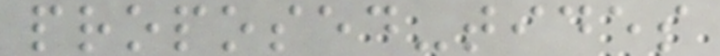proposed-tides
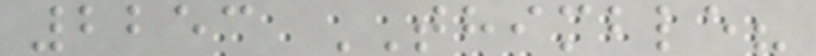2253 THIMBLE?
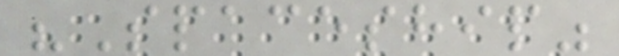"Spaceship"
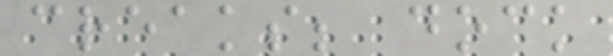creaks; dock
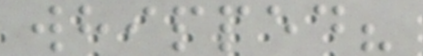whipped?
